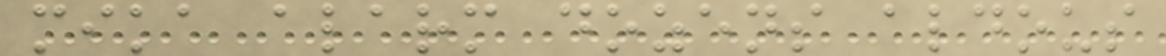mika alarm dozens aldous
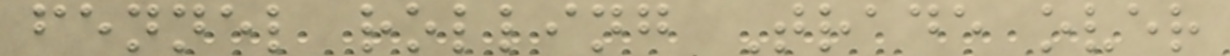fennel rolling Trade over
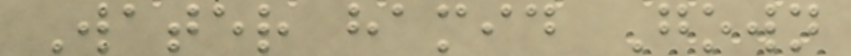Water hamid Gown
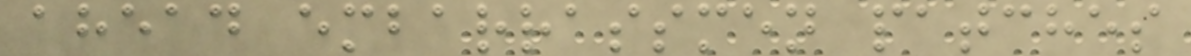ahead embarrassmen patches
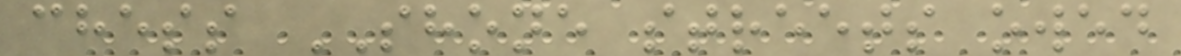chess SHONE streets owed
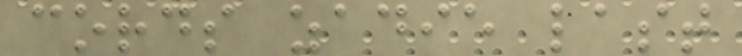cords zadie last
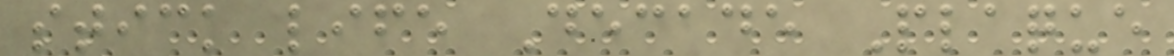stick life Decade Plaque
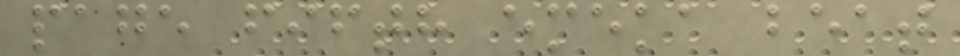page fifth emeka beat
